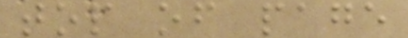top of page
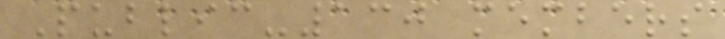Public-130 members
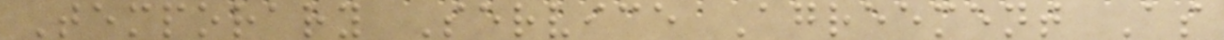Temporary Service Agreement As
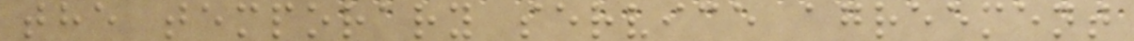the temporary service agreement
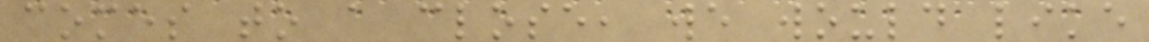comes to a close, we would like
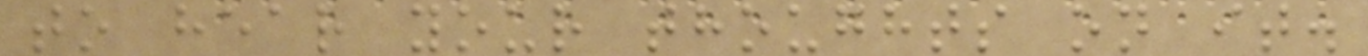to hear your thoughts on it.
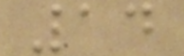14
